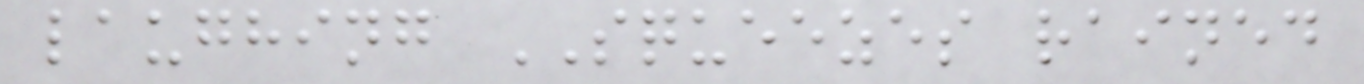laughing SQUEEZES rained
